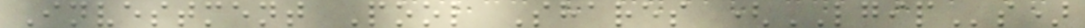Investment Pool Shares (LGIPs)
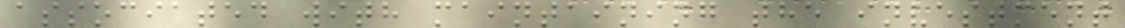associated with maintaining the investment
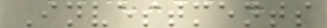Investments
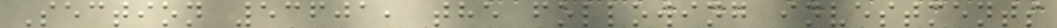Section 53601, the following investments
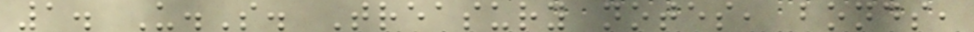1. U.S. Treasury notes, bonds,
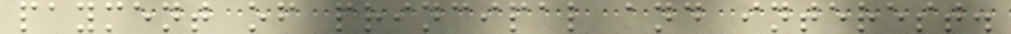payment of principal and interest.
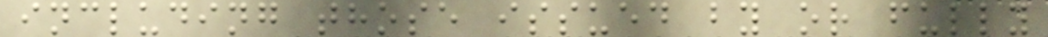including those issued by or fully
